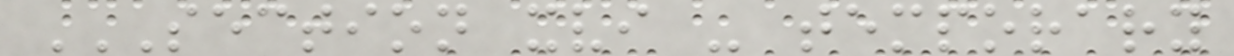SECTION XVI - TEMPORARY
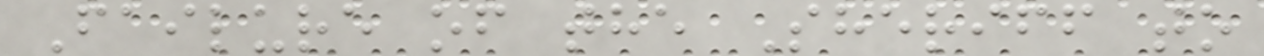Failure of the Sheriff to
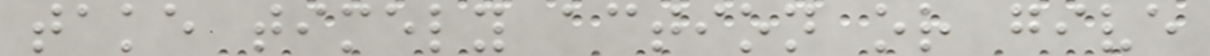take timely action or give
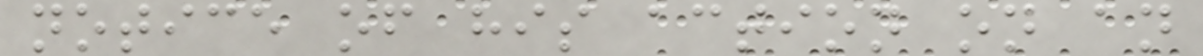notice of his action on an
